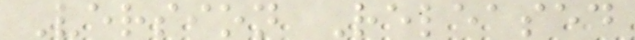Version Released
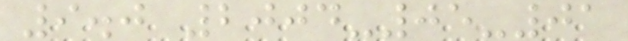9.0 2004-05-01
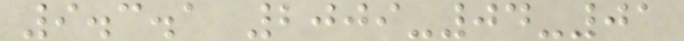9.3.1 2009-04-01
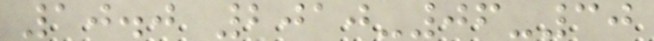10.0 2010-06-30
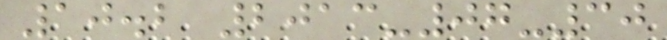10.2 2013-07-30
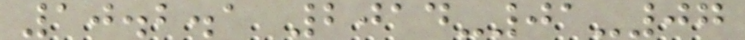10.2.1 2014-01-07
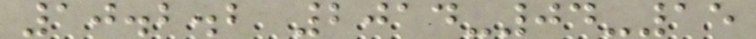10.2.2 2014-04-15
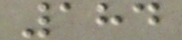184
